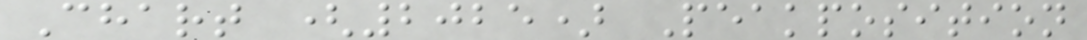Chart (2025) Peakposition
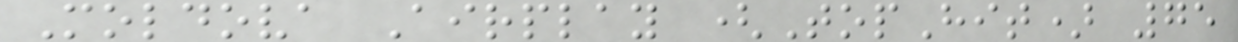Moldova Airplay (TopHit) 75
